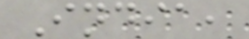India,
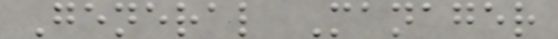General Manager
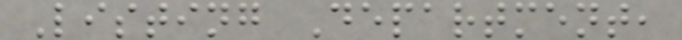Listing Department,
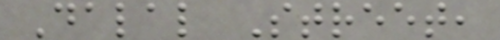Dalal Street,
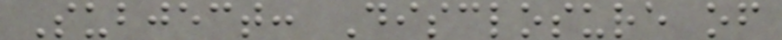Subject: Disclosure of
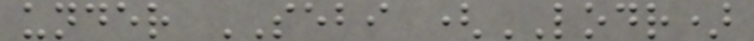under SEBI (LODR)
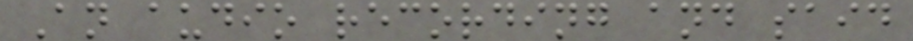An audio recording and said
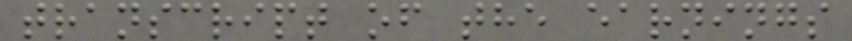transcript of the earnings
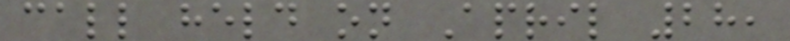call held on April 28,
